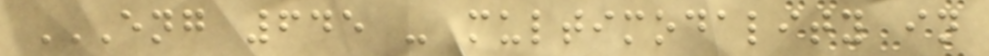ENG 645 - MULTIMODALITY IN
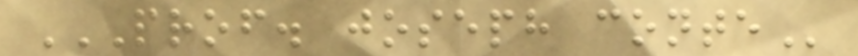PROF. JOSEPH CONTE
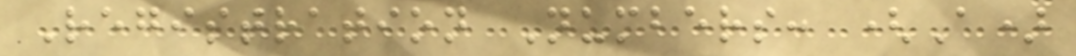Registration Numbers: (A)
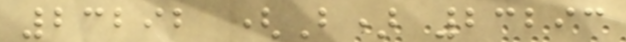23292 (B) 23293
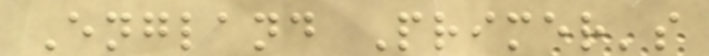England Primer's
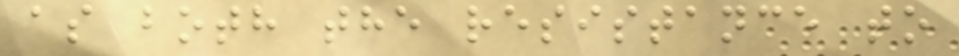as both the resistance to
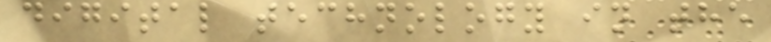digital technology in the
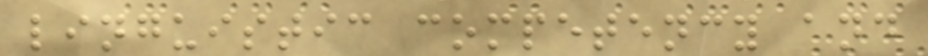linguistic competency and
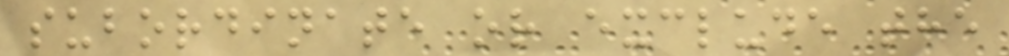subordinate or exclude the
